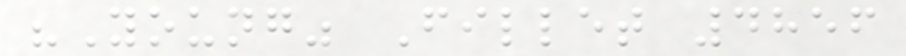"Young" Fillet 4856
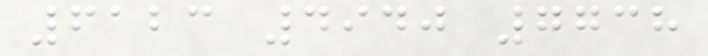6123 4940 7738
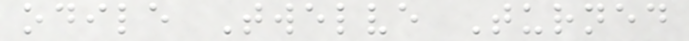odile Twelve Turned
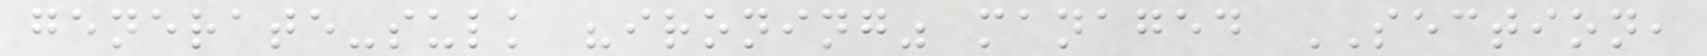generate-sulk "ironing" managed SECTION,
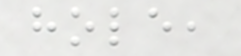hole,
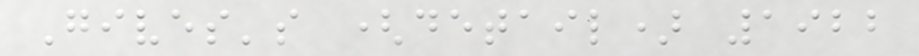Gives's (detail) 1922
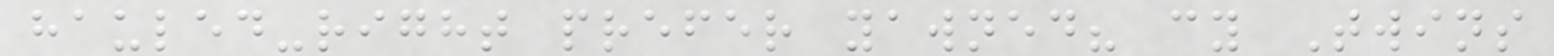hauled-right prefer yawned? cy Twins
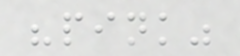"pink"
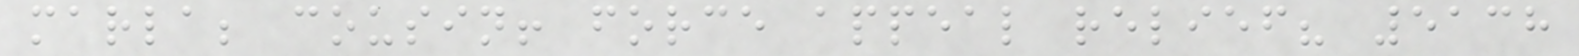marla; cousin! force appeal relief? 5138
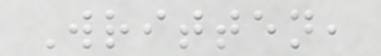Written,
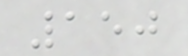150
